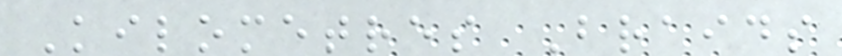Kilometres Braids
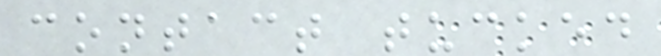contact tucked
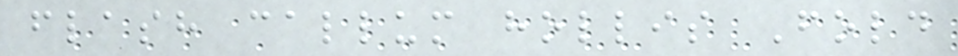flash callum hollis Fold
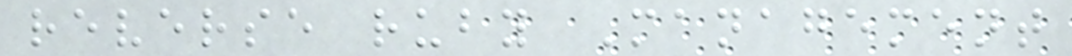reverse ruby Management
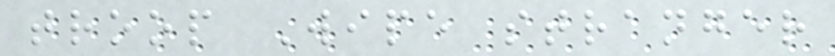troop Wipe stranger
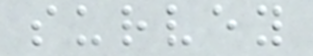survey
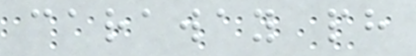caraway ph
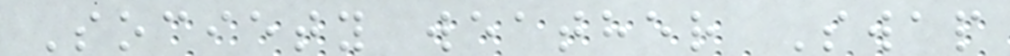Society weather Swap
